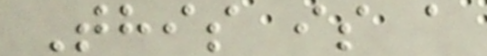This is a
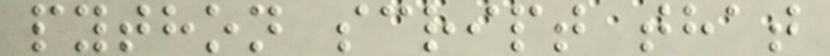python script that
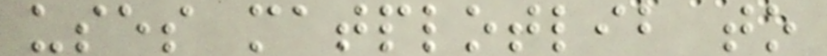uses matplotlib to
